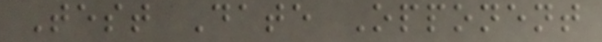Test Date Opponent
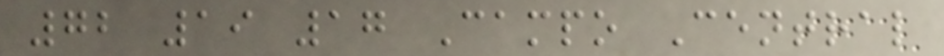72 19 17 Campo Central
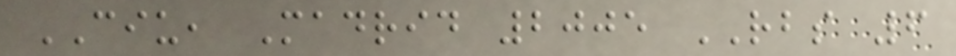CIU, Madrid 2005 RBS 6
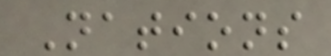Nations
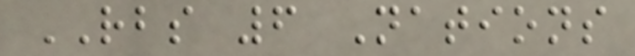RBS 6 Nations
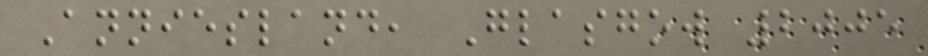Anniesland, Glasgow 2005
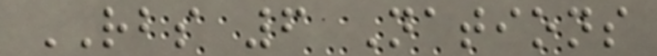RBS 6 Nations
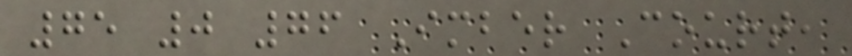75 0 76 Imber Court,
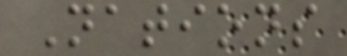Nations
